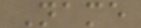Name
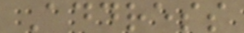Address
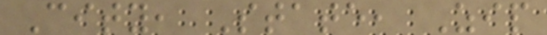City, State, Zip
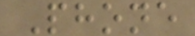Phone
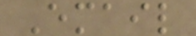Email
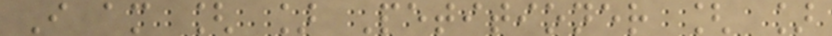I am [ ] Petitioner [ ]
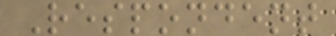Respondent
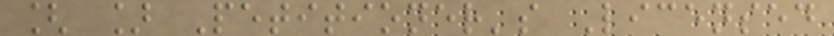[ ] Petitioner's Licensed
